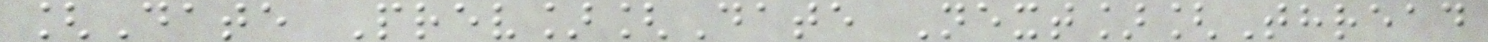[Date Prev][Date Next][Thread
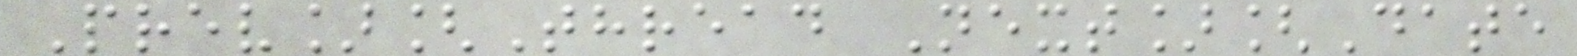Prev][Thread Next][Date
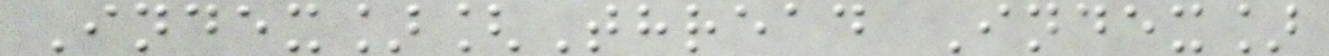Index][Thread Index]
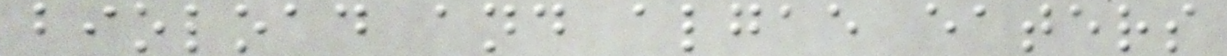bioload and algae eaters
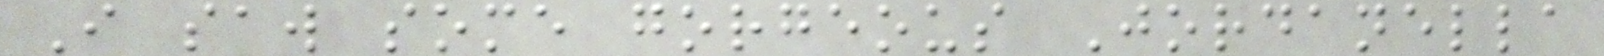I saw some gorgeous Jordanella
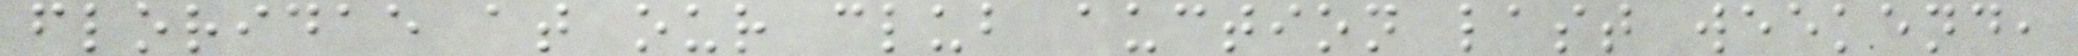floridae at our club auction last weekend,
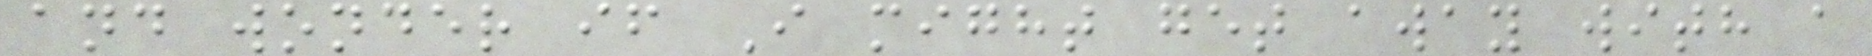and wonder if I might get away with a
